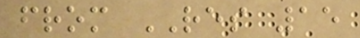from RES 15
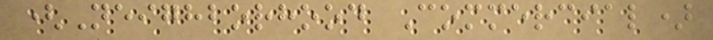(Neighborhood Commercial)
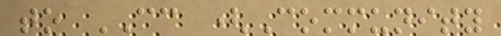to CC (Community
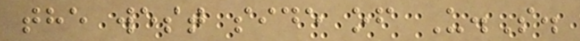the west side of U.S.
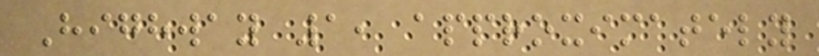Highway 1, approximately
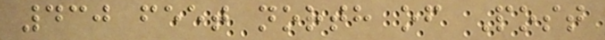430 feet north of Post
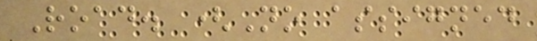Road. (No assigned
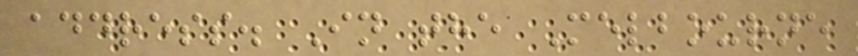address. In the Melbourne
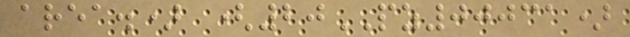area.) (20PZ00031)
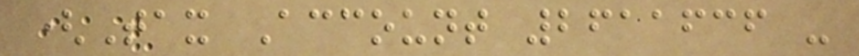(Tax Account 2611636 -
